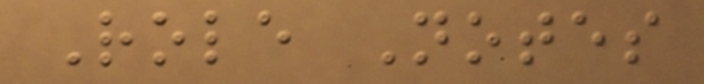Role Notes
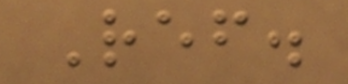Ref.
